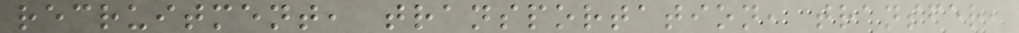recruitment, transportation, transfer,
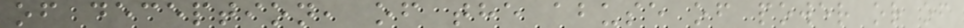of deception, of the abuse of power or of
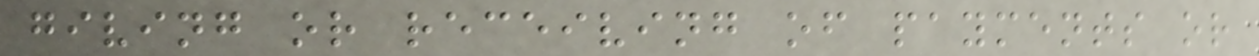giving or receiving of payments or
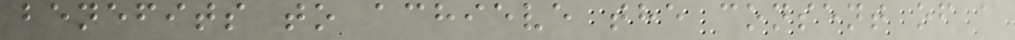benefits to achieve the consent of a
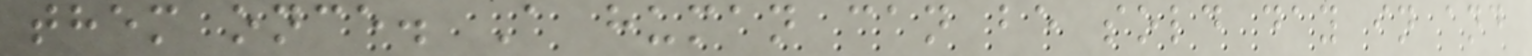them once. A human can be sold day in and
